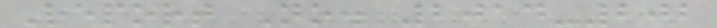Report No. 2014-202
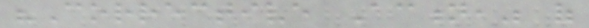"Corrective Action," of
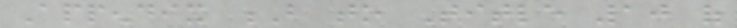Appendix B to Title 10 of
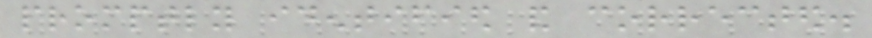promptly identified and corrected.
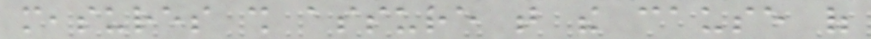measures shall assure that the cause of
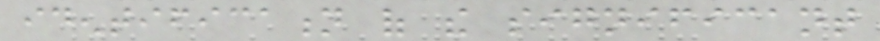identification of the significant
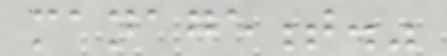management."
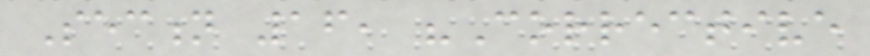Section 16, "Corrective
